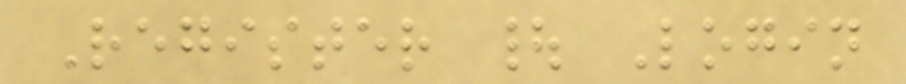Register | Login
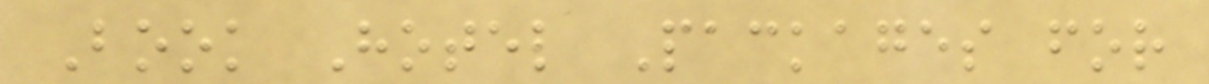Book Hotel Packages for
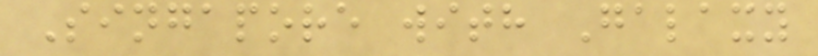Singapore with Galaxy
